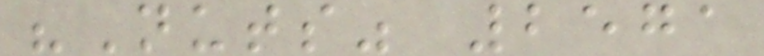"Nuts" 2571
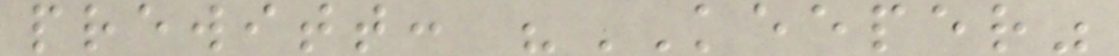prewitt: "KEEPER"
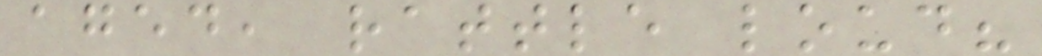aged, rattle loud?
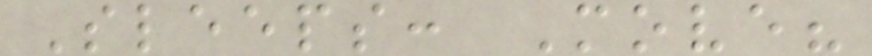Sleeps: Move?
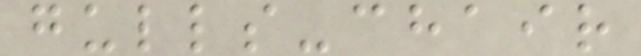gulls-chair
